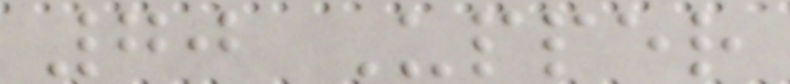70 Upper
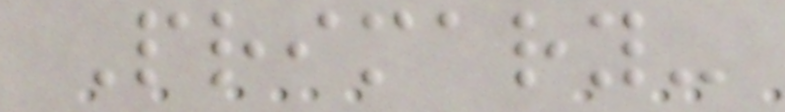Primary-
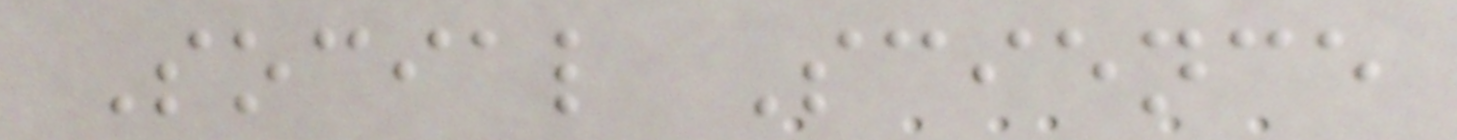Social Science
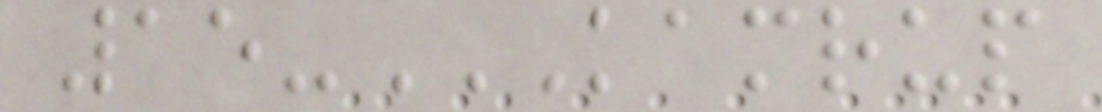15-KAMRUP
